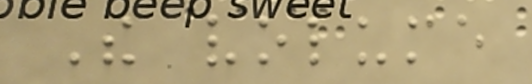The volume
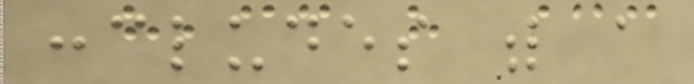concludes with a
